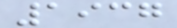1937
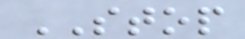STOP
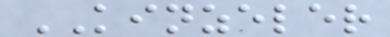KINZELER
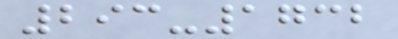293-1732
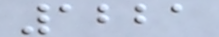1221
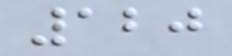120
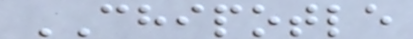CHIPOTLE
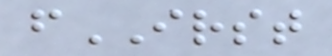fIRST
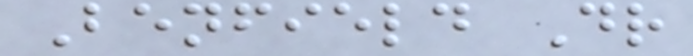Benfield Dr
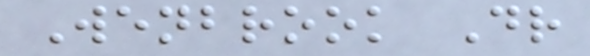Wenbrook Dr
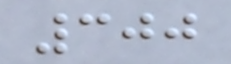300
